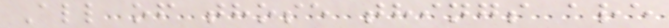All of those things are
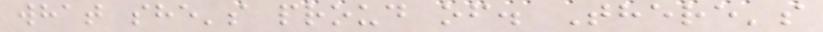what she's proud of. There's
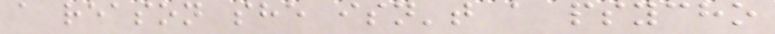a reason she isn't a psycho
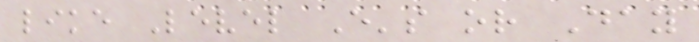like Level E's or Day
